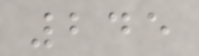245
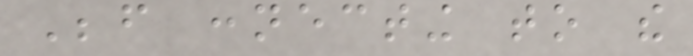Before connecting to the
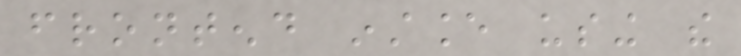frontend instance using the
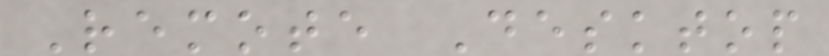Remote Desktop
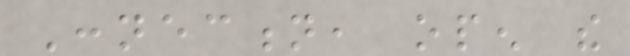Connection, open the
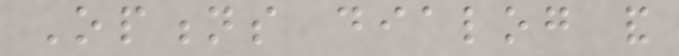Options dialog and
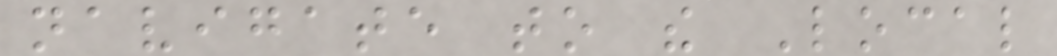navigate to the Local
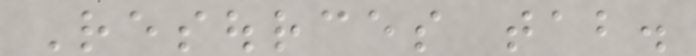Resources tab.
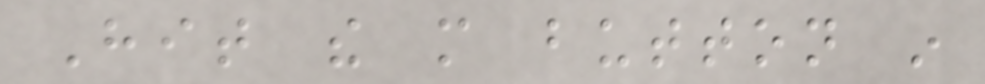Hit the more button in
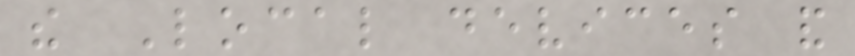the Local devices and
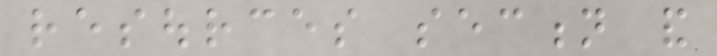resources section and
